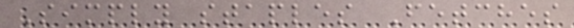Simply staples Fetches
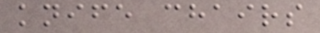knife chairs
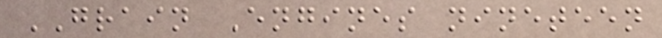GRAIN Engines nineteen
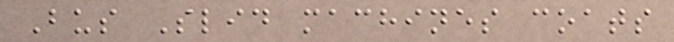Bus Slid machines coats
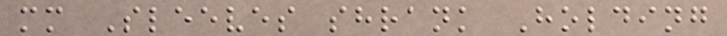mm Sleeves shrank Holding
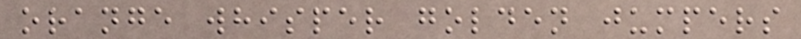orange whisper golden jumpers
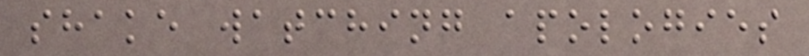shake watching apologies
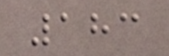183
